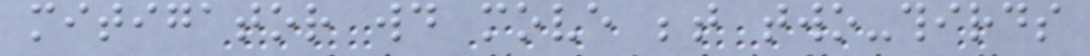mitigator would move between two-thirds
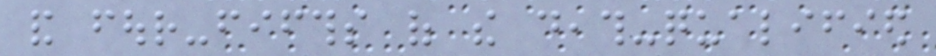and four-fifths of the death-qualified
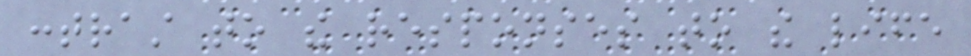contrast to the responses to the life
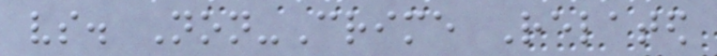vs. Non-Crime Related
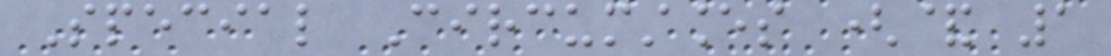Special Circumstances (& 1
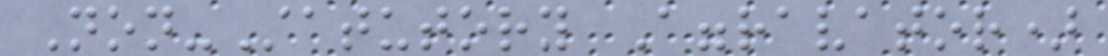Non-Statutory Aggravator)
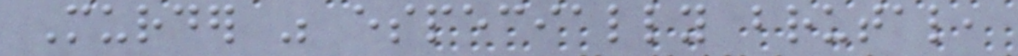Murder was especially brutal,
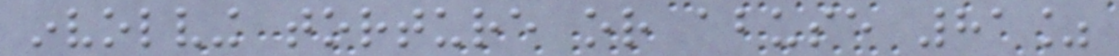involving torture or abuse 81%
